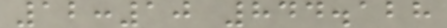12:10 844.128
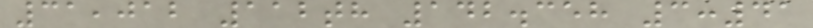31,012 112th 142.358 3:41
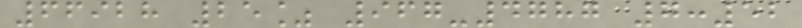66928 25% 967-4787 7:52
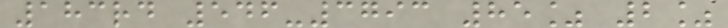183rd 546-3793 85% 2%
